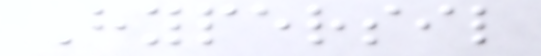Hypersil
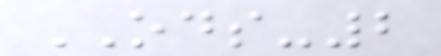ODS-2
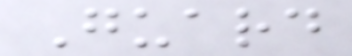Guard
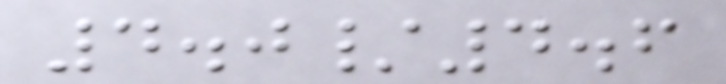4.0/4.6
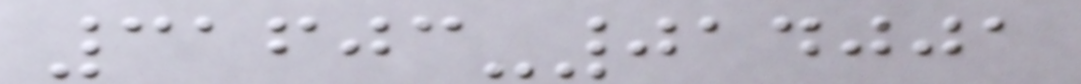31603-014001
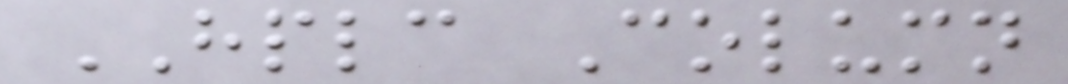HPLC Column
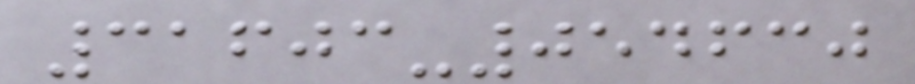31603-054630
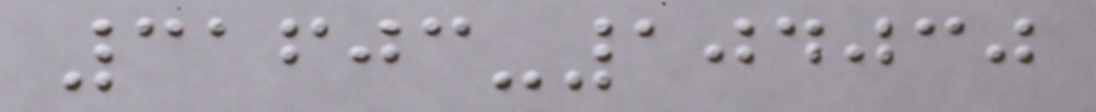31603-104030
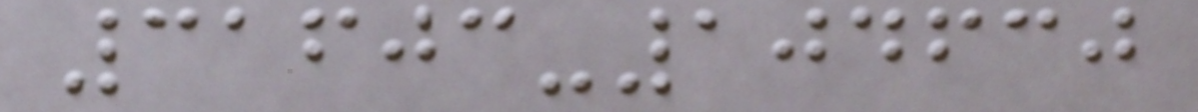31603-104630
